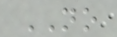NO
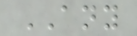ANY
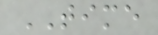TIME
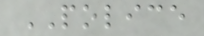POLICE
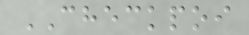CHECKPOI
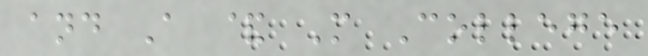and A & M College
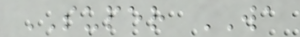SUPER WA
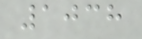1038
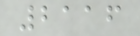2116
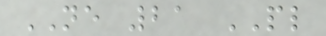NE 21 PL
